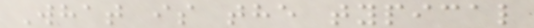What is the typical
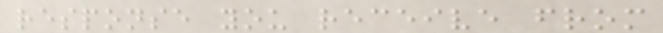response you receive from
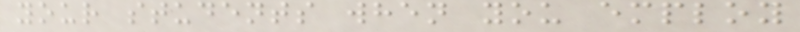your students when you employ
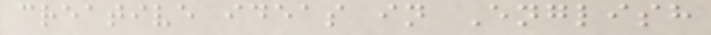creative ideas in English
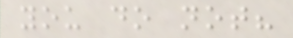you do not?
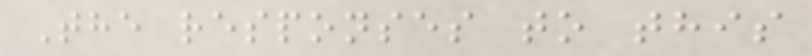The responses to this
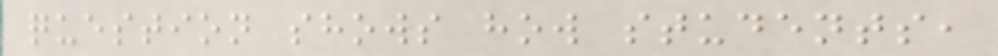question shows how students,
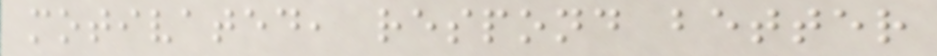motivated, respond better
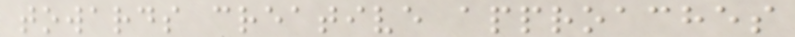towards creative approaches
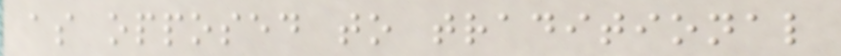as opposed to traditional
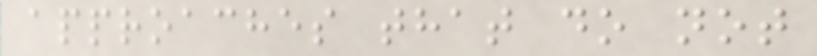approaches that do not
